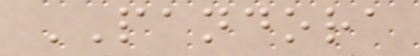PANDORA
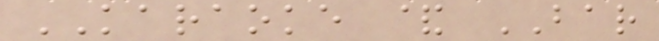KARAOKE & BAR
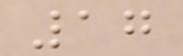17
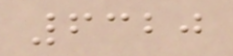6320
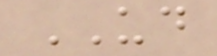UD
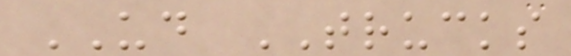UD TRUCKS
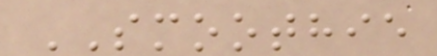SMOOTHIE
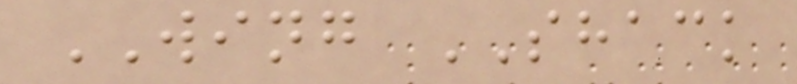WING SHACK
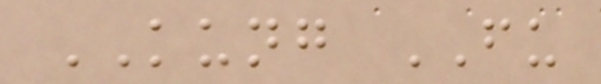KUNG FU
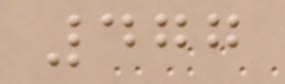477
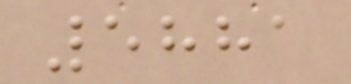5881
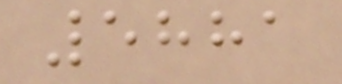5881
